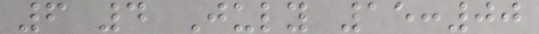6 4 July 15:00
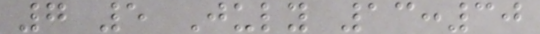7 5 July 13:30
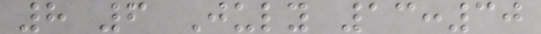8 6 July 13:30
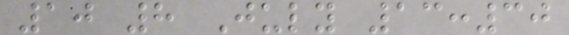10 8 July 13:30
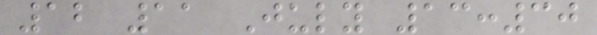12 11 July 13:30
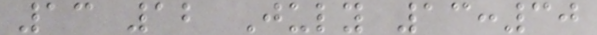13 12 July 13:30
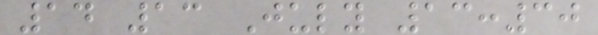14 13 July 13:30
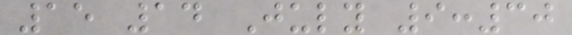15 14 July 9:30
